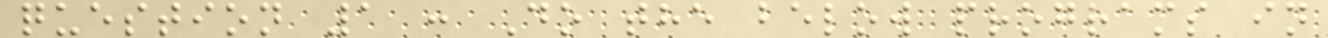question 1 : Do the below programs in
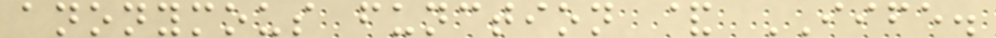anonymous function & IIFE.
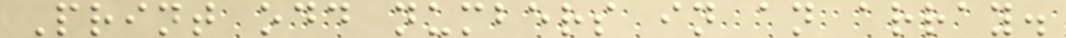Print odd numbers in an array.
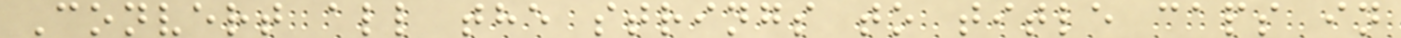Convert all the strings to title caps in
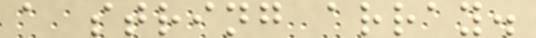a string array.
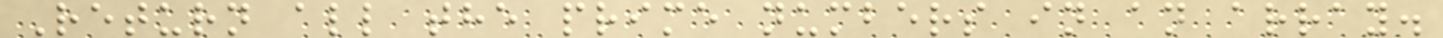Return all the prime numbers in an array.
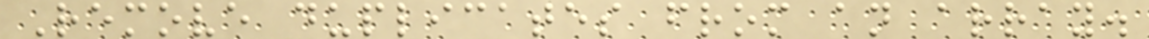Remove duplicates from an array.
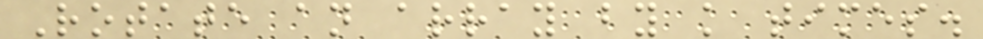Rotate an array by k times.
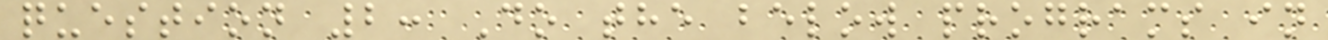question 2: Do the below programs in
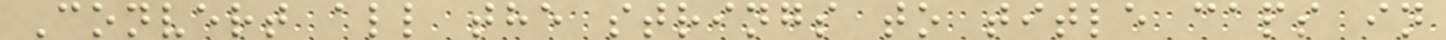Convert all the strings to title caps in
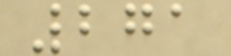271
